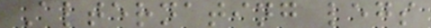Alternating legs
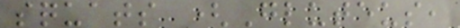squats (Gluteus,
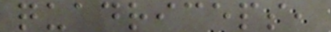quadriceps,
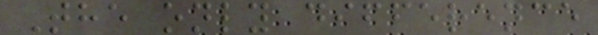The only difference
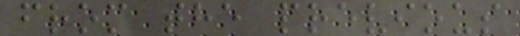from the previous
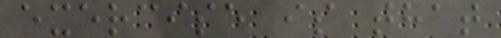exercise is that
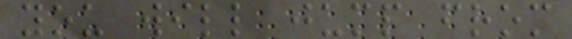you will jump from
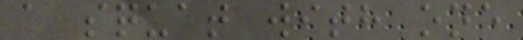a squat with one
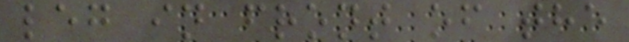leg in front of the
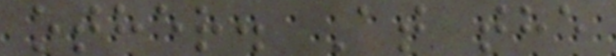other. At the
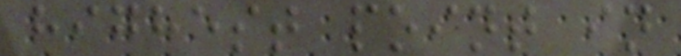highest point in
